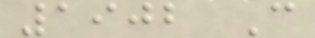1902 C
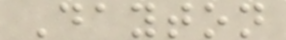Dayton
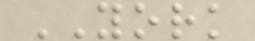YORK
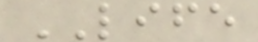LIFE
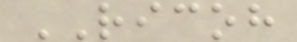RICOH
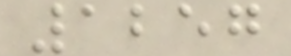1257
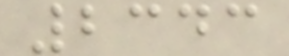2343
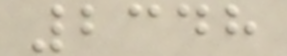2348
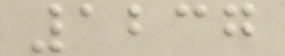1237
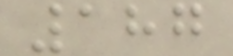187
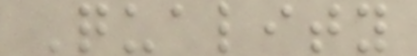Quality
